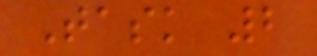Task 2
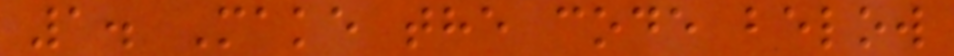1. Make the code below
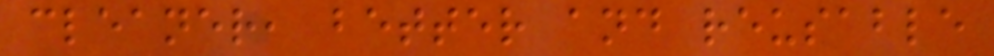cleaner, better and reusable
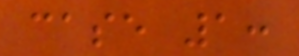case 1:
